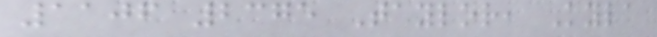1106 2375 Taylor, Kyla
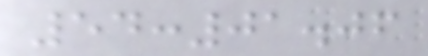54:01.06
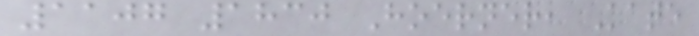1107 1830 Hoerner, Kate
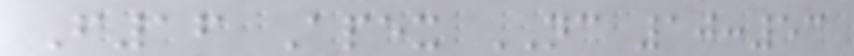F16 Apex NC 10:53
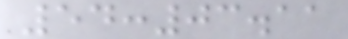54:03.11
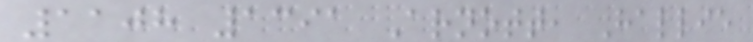1108 1391 Arnott, Hallie
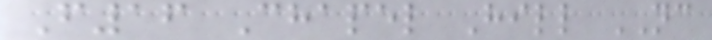F16 Chapel Hill NC
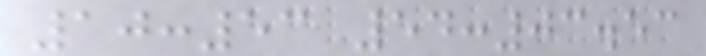10:53 54:03.53
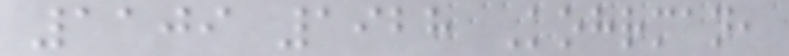1109 1928 Kohrman,
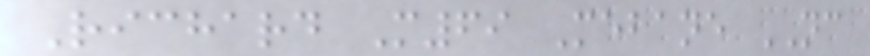Richard M69 Mebane NC
